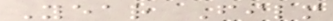Year Film
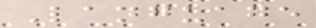Language
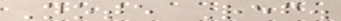Note Ref.
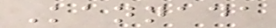Kannada
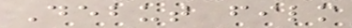Debut film
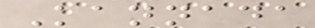Kannada
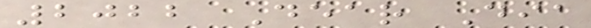2022 Dear Dia
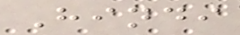Hindi
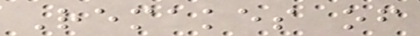Remakes of
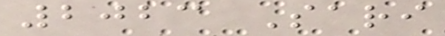2023 Sari
